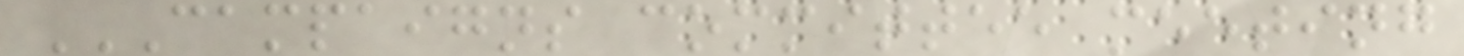CAMPAIGNS COMMITTEE MEETING
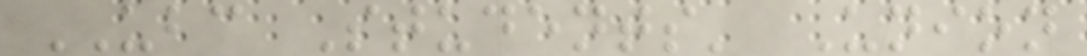UBC Students' Union
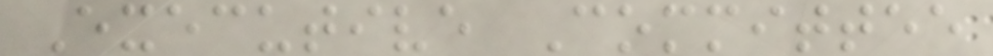Executive Committee
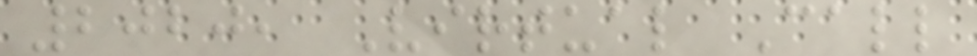2020, Virtual Call
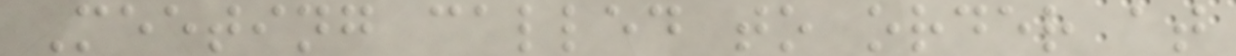Meeting called to order at
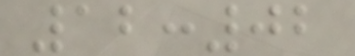12:02
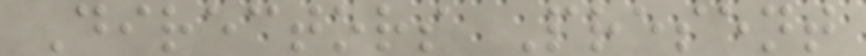Directors Present
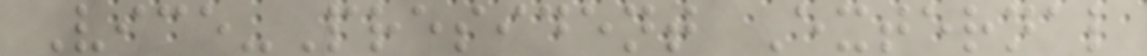Vice-President External
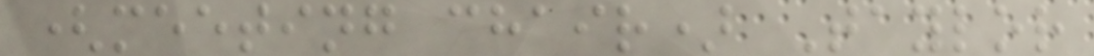(meeting chair) Taylor
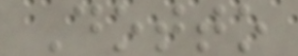Dotto
